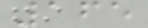165
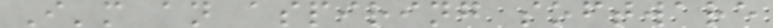I'm an aspiring software
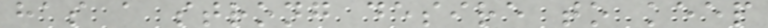has a strong desire to keep
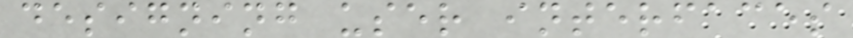designing user interfaces
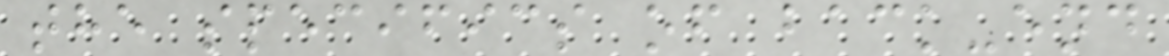the specifics of back-end
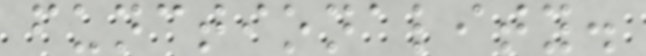functionality.
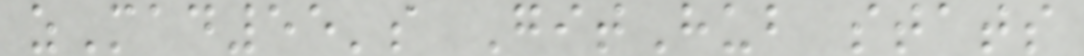zMad55's GitHub stats
